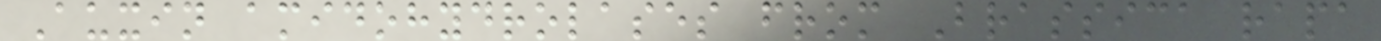Auxin amidohydrolases from Brassica rapa
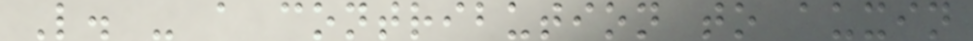L. - a contribution to auxin
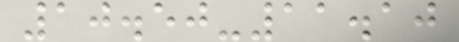10.50-11.10
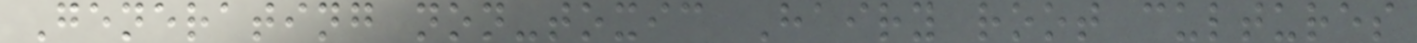Generating non-toxic Hairy root cultures
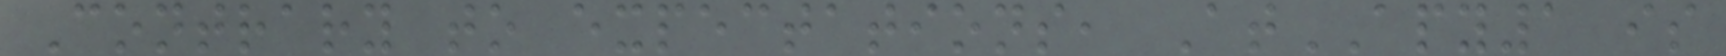Contrary to expectations, AtAPY1 is
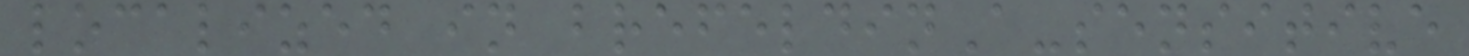localized in brefeldinA-sensitive
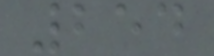254
